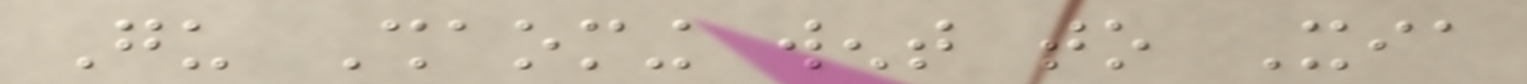Gu Shaoming went to Xia
